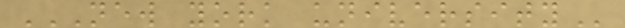NEW YORK UNIVERSITY
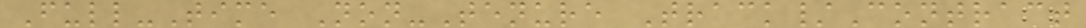Full-Time Non-Tenure Track/Contract
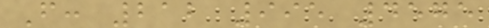F: 212 995 4575
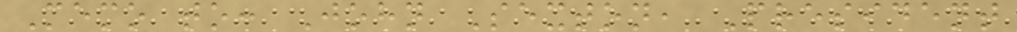Memo to: John Sexton, President
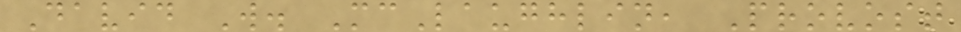David W. McLaughlin, Provost
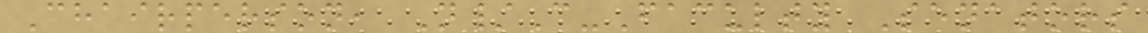Chairperson, N/C-Faculty Senators
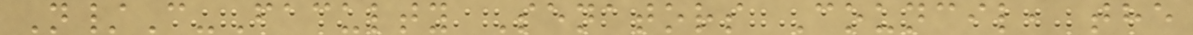N/C-Faculty Senators Council, the
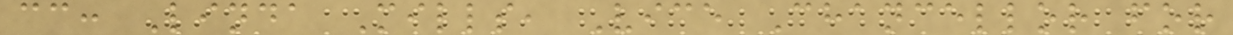cc: Linda Mills, Vice Chancellor for
